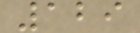129
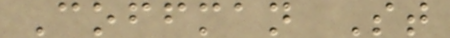Coffman St
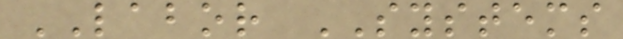LABOR SYSTEMS
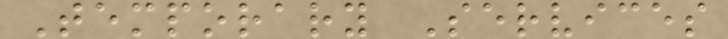Temporary Services
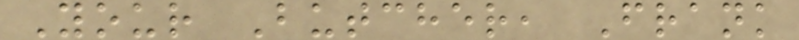Your Butcher, Frank
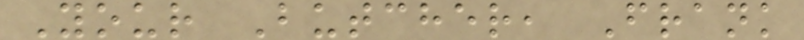Your Butcher, Frank
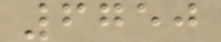6750
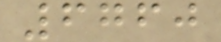6760
